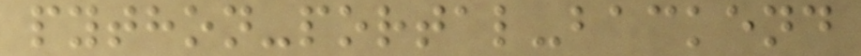python-portal-backend
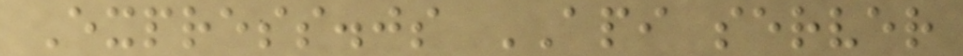Express.js API server
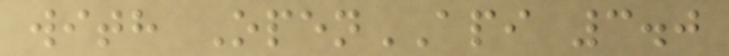with OpenAPI 3.0
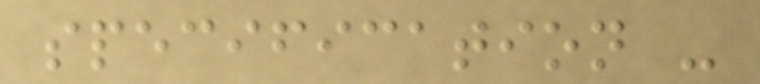specification -
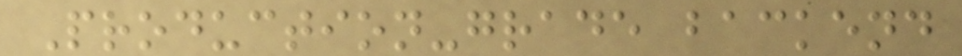Production-grade backend
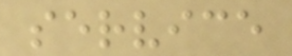service
